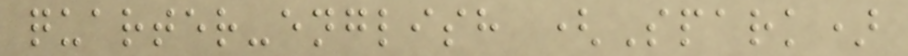quarter-english (Spark)
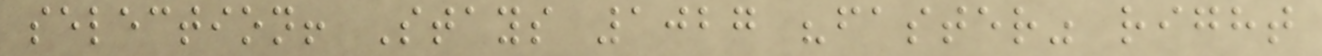selection! Stays 1027 "faster" right
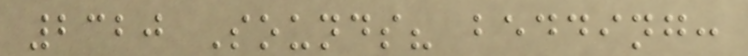2320 Sounds? bedding:
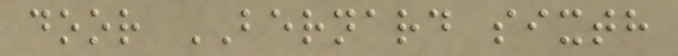door BERNARD sixth
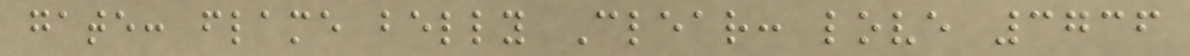gate: flame belly Clear: love 3736
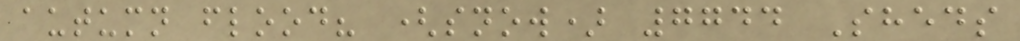autumn flood? (snow) 7744 Sheds
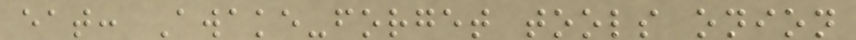eat: Awake-forget tools onion
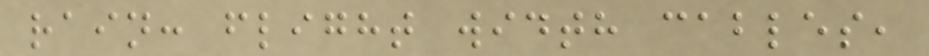rain: flight width cables,
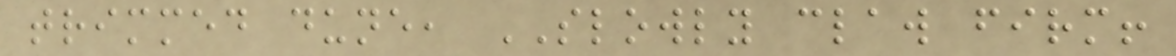trimmed dune, SLOWLY claw firm!
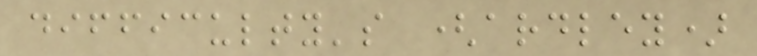difficulty's (ardley)
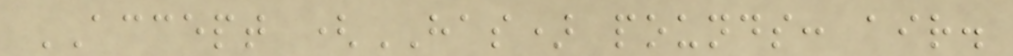ACCEPT (HAS) pounds: air.
